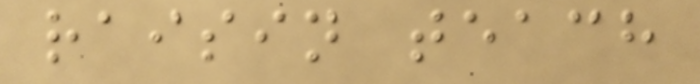raisin teach
